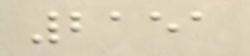2151
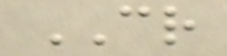CR
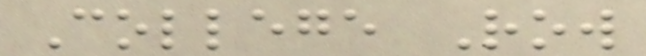College Row
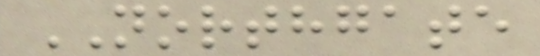NORTHGATE
